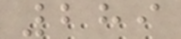289
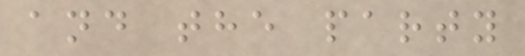and the party
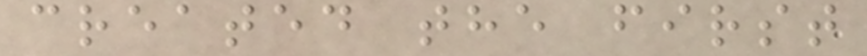created the first
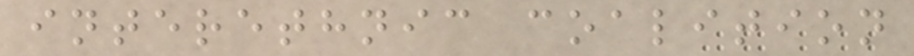interethnic coalition
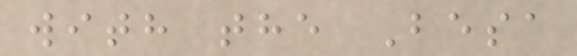with the Besa
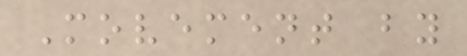Movement by
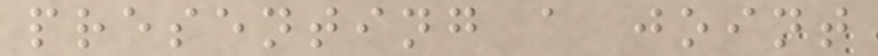presenting a joint
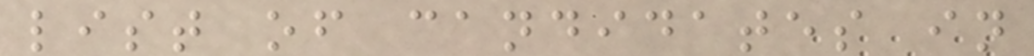list of candidates in
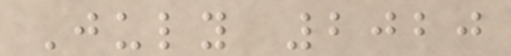July 2020
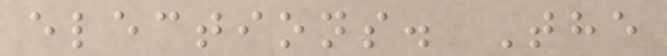elections. The
